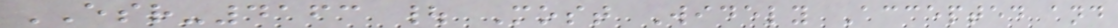ESR-4163 | Most Widely Accepted and
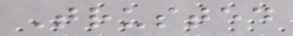Trusted
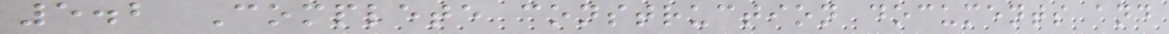5.2 Complete construction documents and
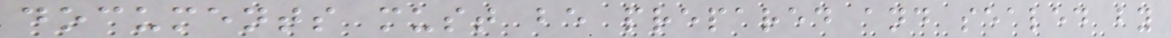documents must be prepared and sealed by
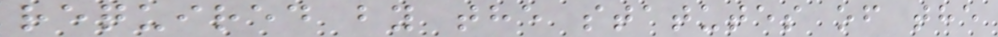required by the statutes of the
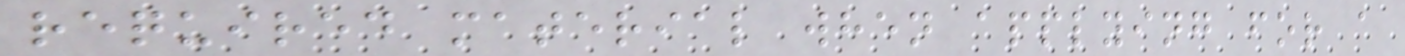required material when applying for a
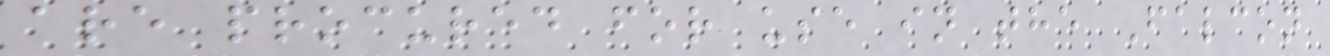are procured for use in the Falcon
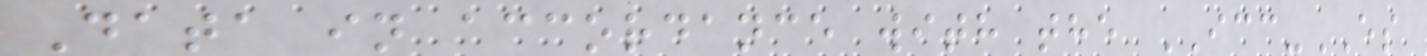Data in accordance with the ICC-ES
